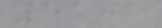5101
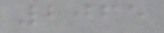2065
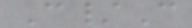C/C
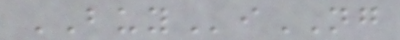BUYiNG
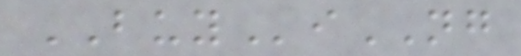BUYiNG
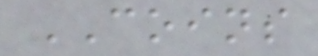COINS
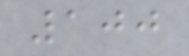100
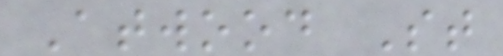Atwood St
